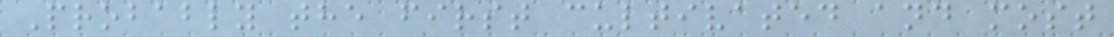Probably the first cultivated and most
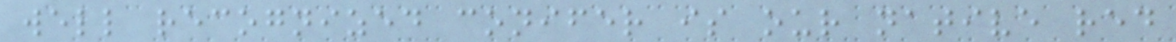well recognized conifer is our native red
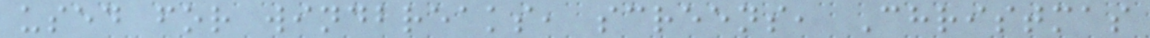used for windbreaks, screens, Christmas
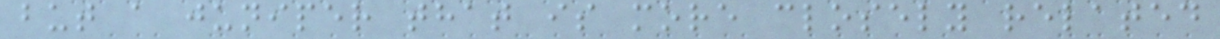but a juniper that is more closely related
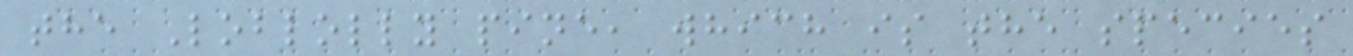the Loblolly pine, which is the species
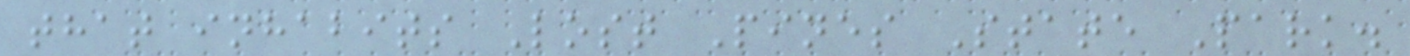that inhabits Lost Pines State Park.
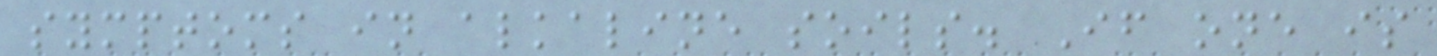symptoms in alkaline soils. If one is
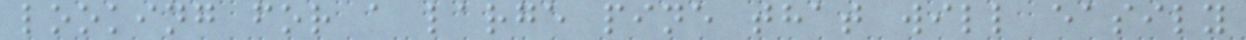looking for a large pine that will easily
